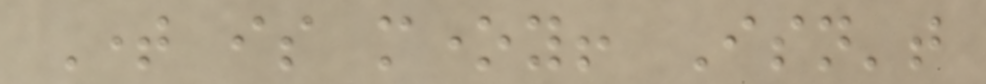Time is money! Isn't
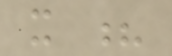it ?
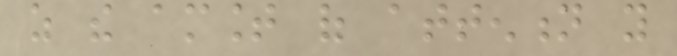as the amount of attention you
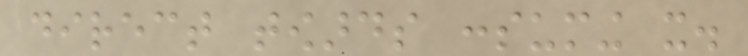direct towards consuming it.
